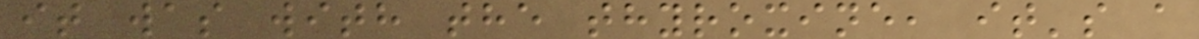it was with the thyroxine, it's a
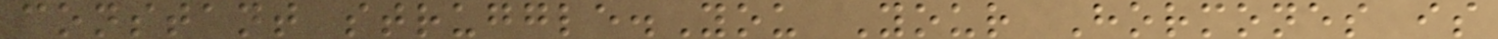constant struggle.You Your Hormones is
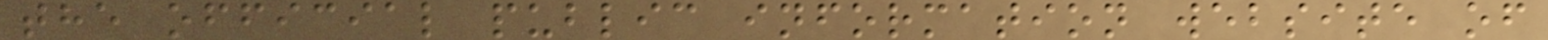the official public information website of
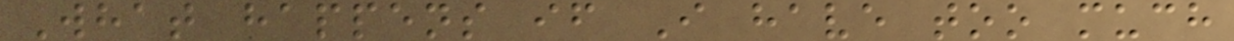What happens if I have too much
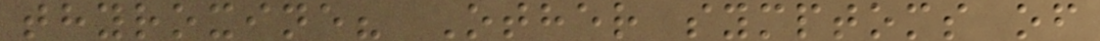thyroxine? Other symptoms of
